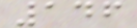146
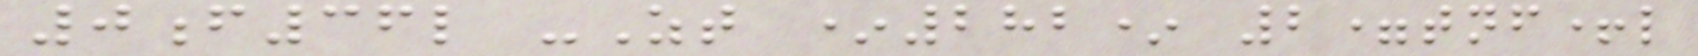0f36l -Zt *282* 2=tnf+l
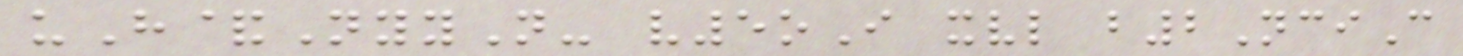uH&NyyN- v5oI xvl b2NciC
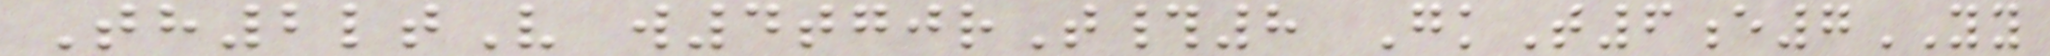Th2ltV w4tgjrT#8 GkT6e7YY
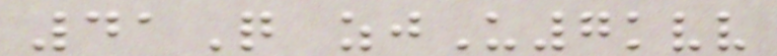41Q zjU7kvv
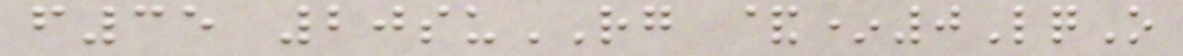f35 20suRG &*0LqO
